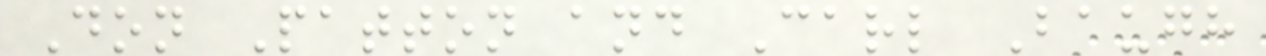Don Patton and Carl Baugh
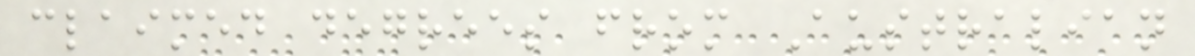claimed degrees from Australian
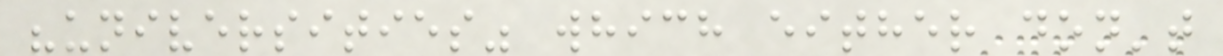"universities" which either don't
